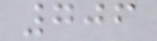706
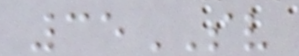35SV
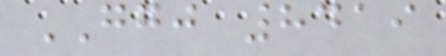GGJ 8419
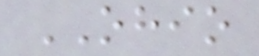OHIO
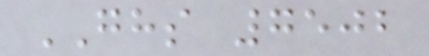GHS 7502
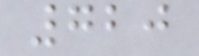720
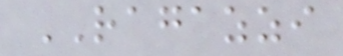RAGAZZI
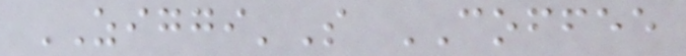ZIGGI'S COFFEE
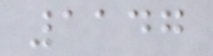1147
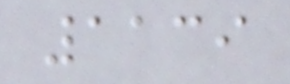1139
